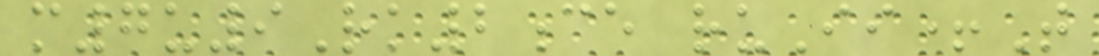m7u9Rk2ce ruIi+T
